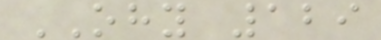OHY 129
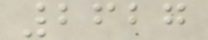2627
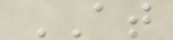AT
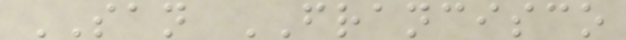SAN FRANCISCO
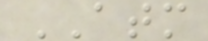ATM
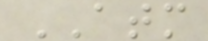ATM
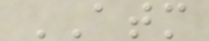ATM
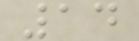14
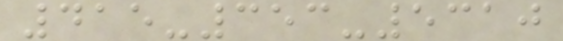415-353-5310
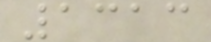1313
